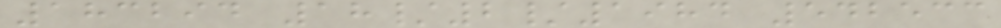183294 18/2/1984 542533
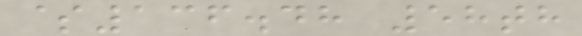$136.48 58th
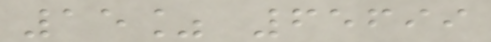15% 65699
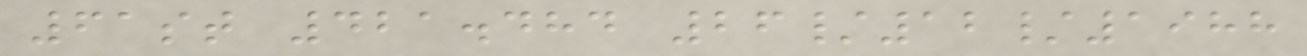61st 421.484 26/12/1988
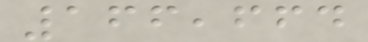166,664
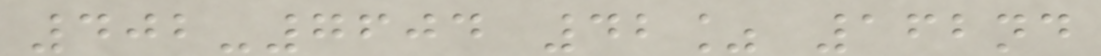402-7604 42% 162nd
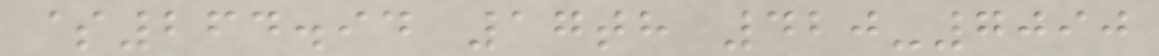$264.94 17th 420-7090
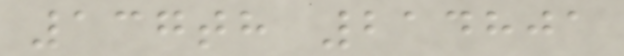137th 214801
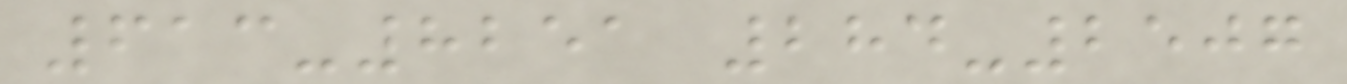613-8251 284-2507
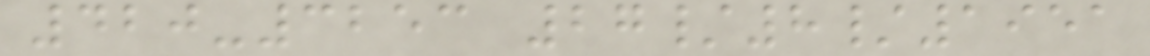420-3253 27/8/1951
